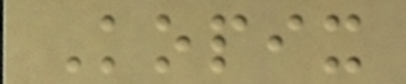Kopix
